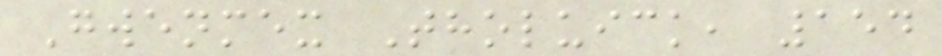Gwenmex Tholuick, 154
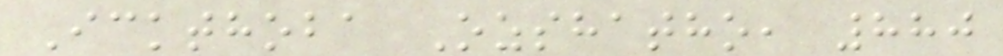Ickthoba Ozshatho, 880
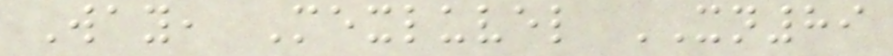Way, Mexluvel XN89
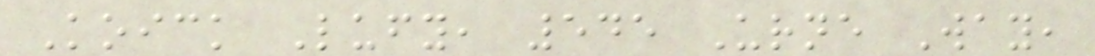Koick Lufy, 545 Urne Way,
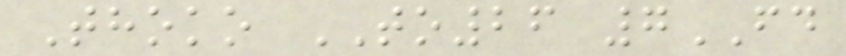Thoko TO26 7FD
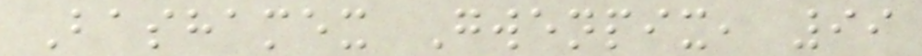Bashamex Gwenpix, 99
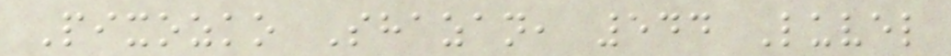Pixozko Shazan, 544 Luvel
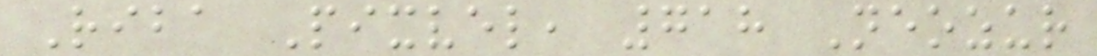Riba Pixvel, 718 Neozur
